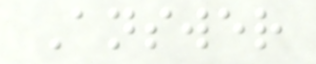Answer
